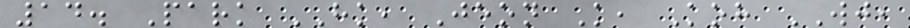14. Park HK, Jeon K, Koh WJ,
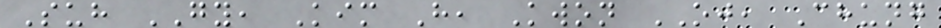Suh GY, Kim H, Kwon OJ, Chung
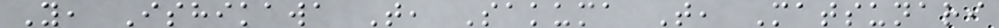Y, Ishikawa T, Sakuma T, Matsunari
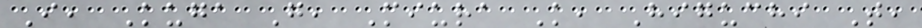I, Kuga G, Miura K, Higuchi T,
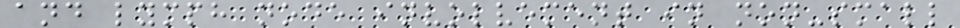and lymph node involvement in non-small
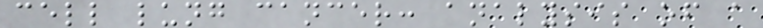cell lung cancer: analysis of a
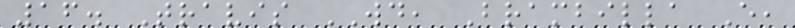16. Travis WD, Brambilla E,
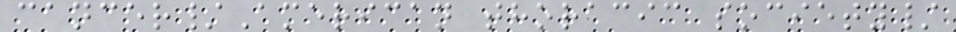cancer/American thoracic society/
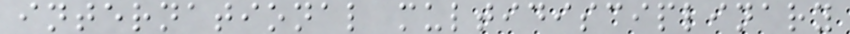international multidisciplinary
